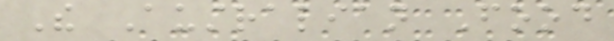The Australian Food
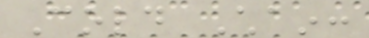Cold Chain:
